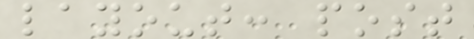layout: post
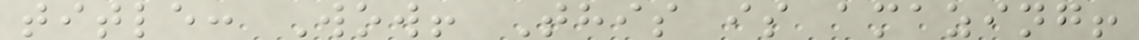title: Wow! This is amazing!
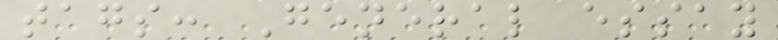tags: General essay
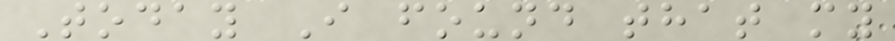Today I found that my
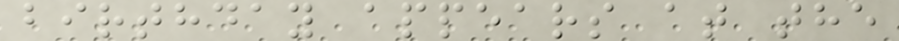birthday appears at the
